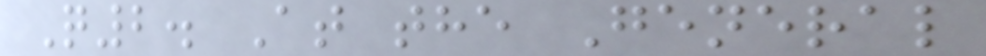Q2. At the General
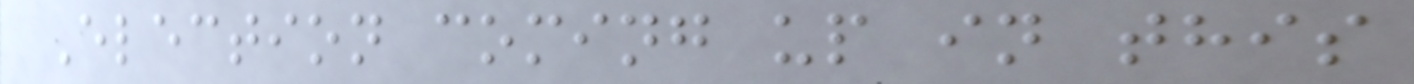Election coming up in this
